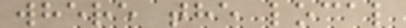where the local
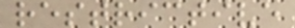restrictive
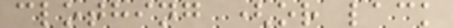clothing (or lack
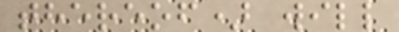thereof) will
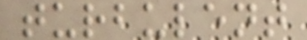turbulent
